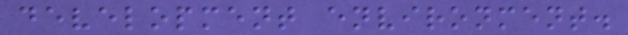development environment.
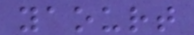yaourt
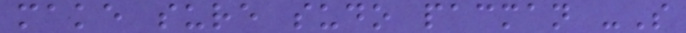make sure sudo pacman -S
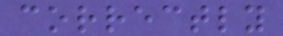correctly
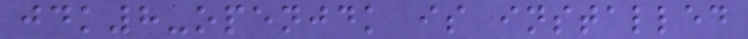jdk8-openjdk is installed
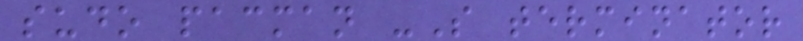sudo pacman -S terminator
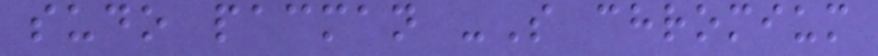sudo pacman -S chromium
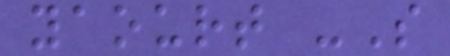yaourt -S
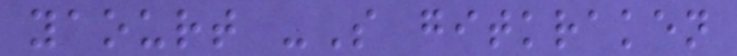yaourt -S gitkraken
